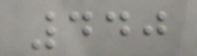440
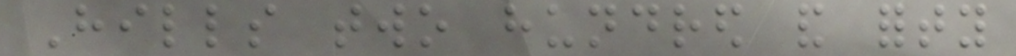Hills two hundred and forty
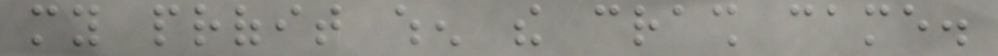my profit when the crash came.
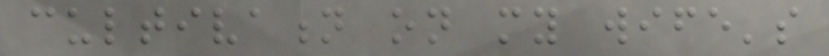cultivation on my wife's
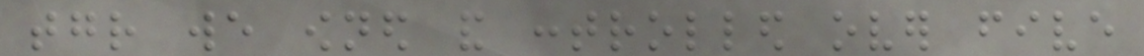together we owned and controlled over five
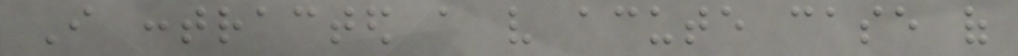I contracted a very acute case of
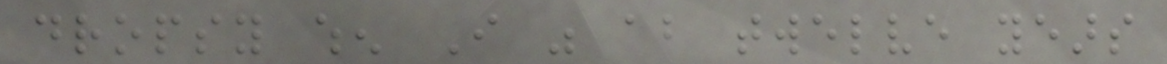dropsy when I was about twelve years
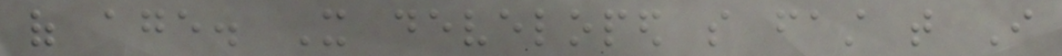of age. It developed so fast that I
